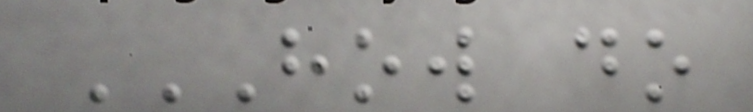HOW DO
